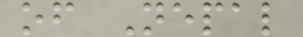of Nepal
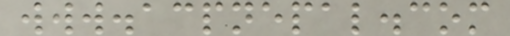www.acpnepal.com
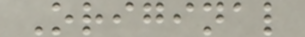Original
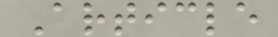Article
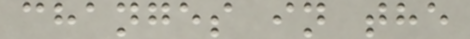changes in the
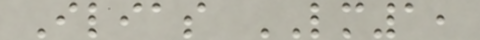Ilias LM1,
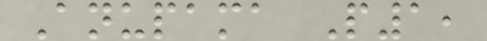Anupama P1,
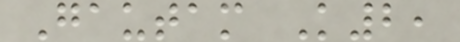Gautam K2,
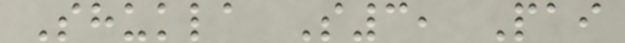Shukla S3, Pai
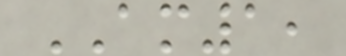AM1,
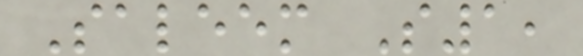Saleem S1,
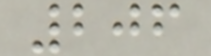206
